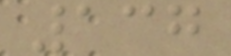137
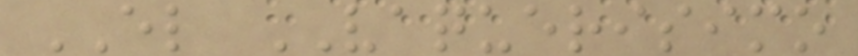EL VAQUERISIMO
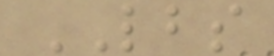LBS
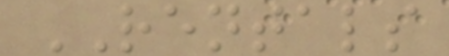RENTALS
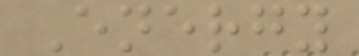Energy
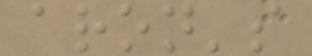aron's
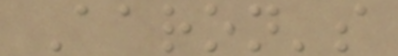Aaron's
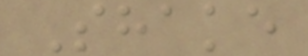Shake
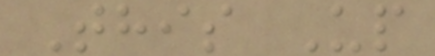This Up
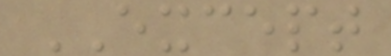EXCEPT
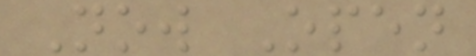Now Open
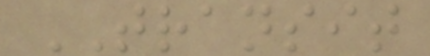TRANSIT
